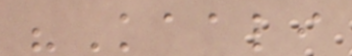"Kaali
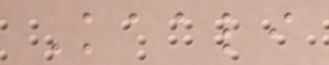Kaali
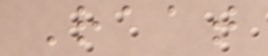Raat
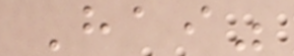Hai"
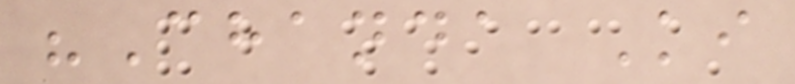"Chanda Ki
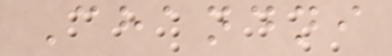Chandni
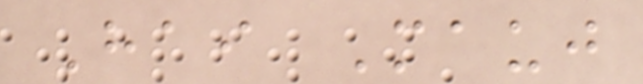Hai Mauj
